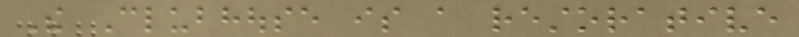The Clubhouse is a restorative
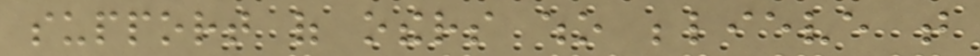support of others who believe that
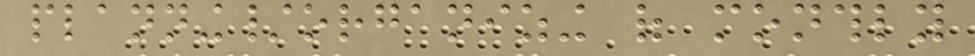planning/organizing of monthly
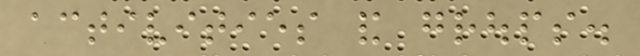activities and groups.
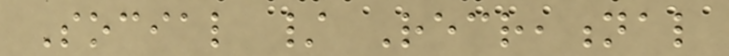Social / Recreational
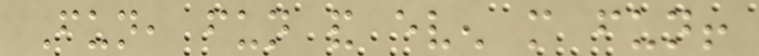Fun, fun and even more fun!
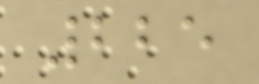225
